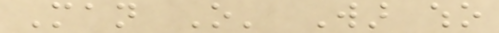Man O' War who
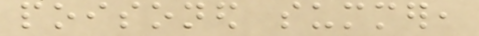poisoned summer,
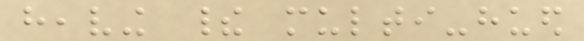heaving their multi-hued
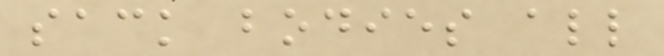sack bodies all
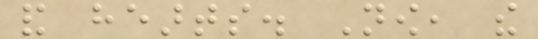and hearts. Now, the
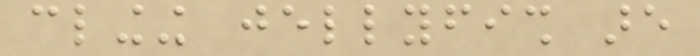clinging jellyfish are
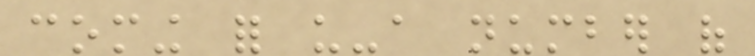coming for us-a number of
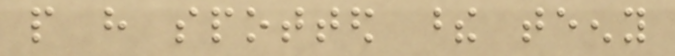people have spotted these teeny
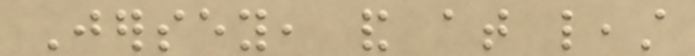Jersey, and at least
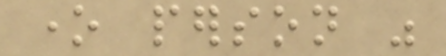one person was
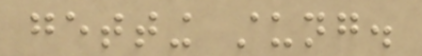getting stung.
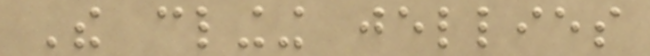The clinging jellies
